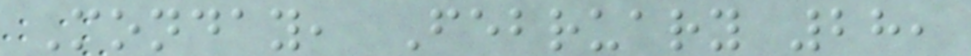Monday, February 28,
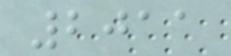2011
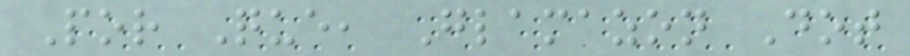Por Que, Glamazon Dot
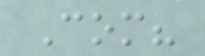Com?
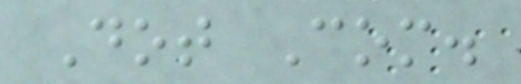Dot Com.
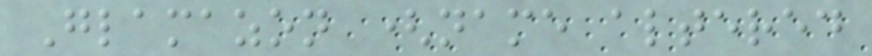Glamazon (name altered
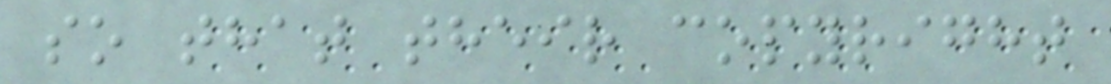so that their copyright
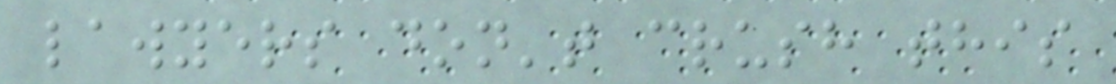lawyers don't crush this
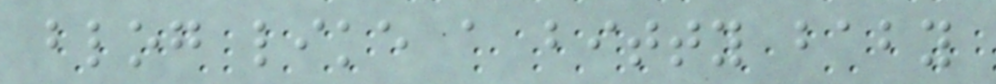blog like a bitty baby
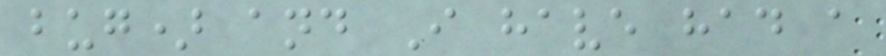bug) and I have had a
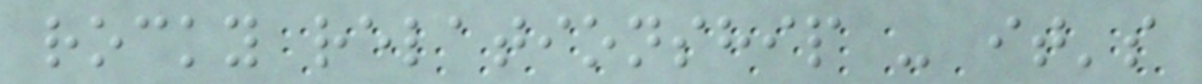rocky relationship - it's
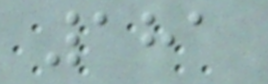181
